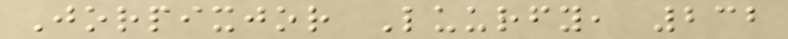Jorpixjor Luurfy, 232
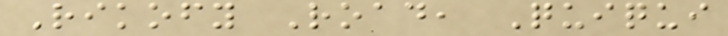Rikofy Road, Quiqui
